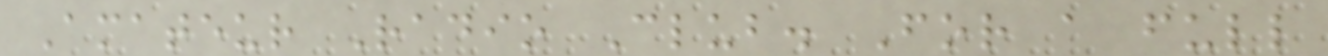Amateur Radio Club. For a full
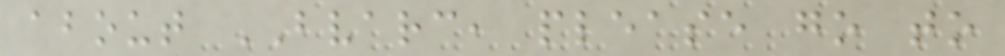about BVARC, please go to
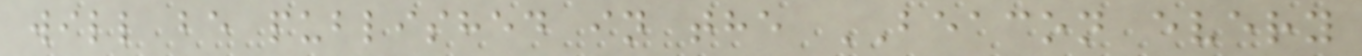will be published in the BEACON every
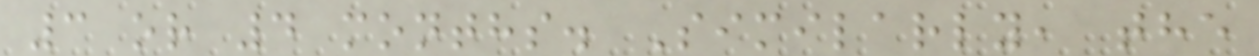3 or 4 months. Similarly, the
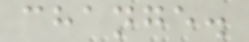change.
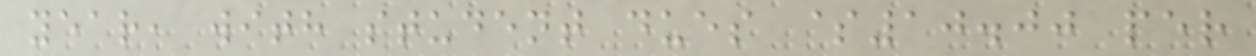year, with student dues $10.00 per
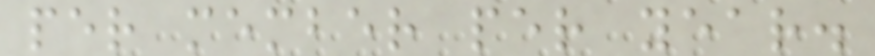per member per year.
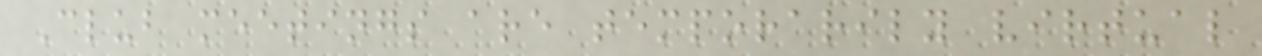Club meetings are temporarily virtual
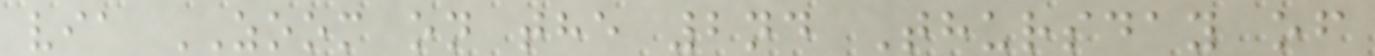via ZOOM on the 2nd Thursday of
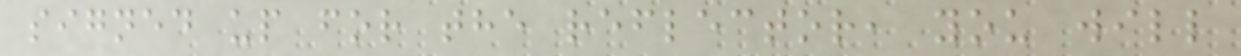signed up for the reflector, you will
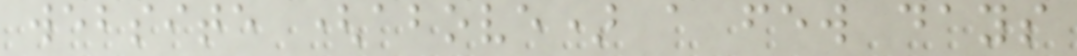website (above) a few days
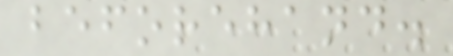beforehand.
